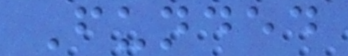Funded
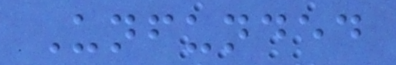Unfunded
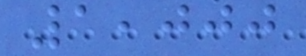1,000
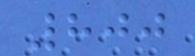800
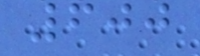600
